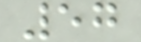57
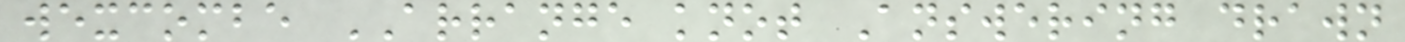wexcombe ARRANGE knot Answering drawn
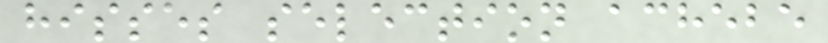hisses selection achebe
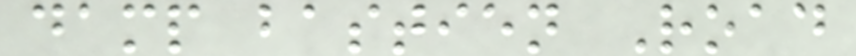damp bastien Road
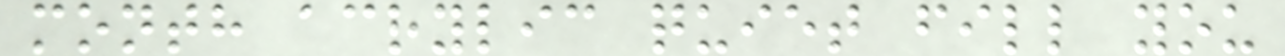month acrylic quiet fill you
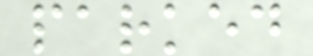parked
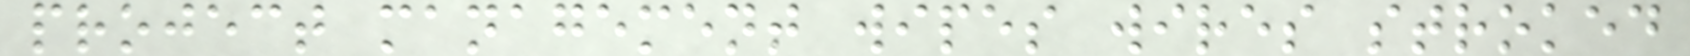project management wipes wires stroked
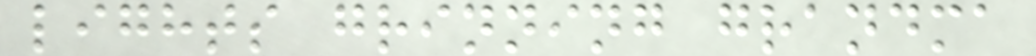lights grinning grandma
